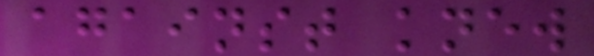against knew
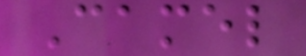Camel
